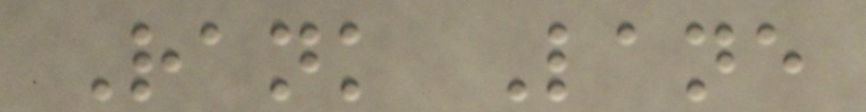Rank Lane
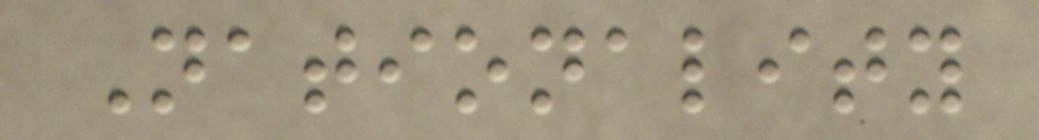Nationality
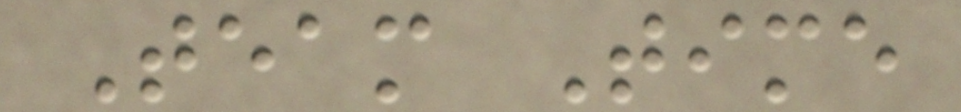Team Time
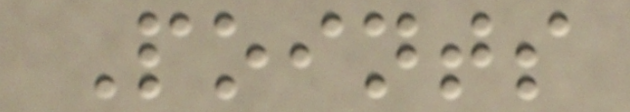Points
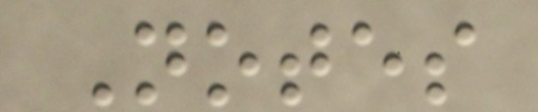Notes
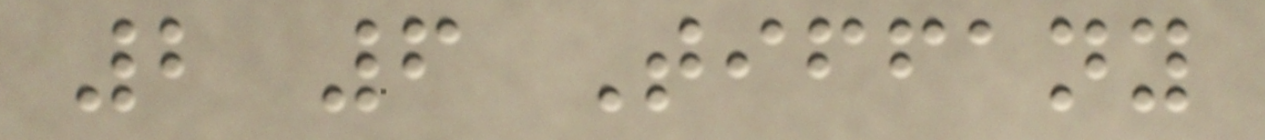2 6 Tiffany
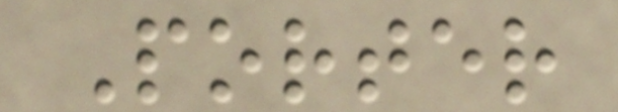Porter
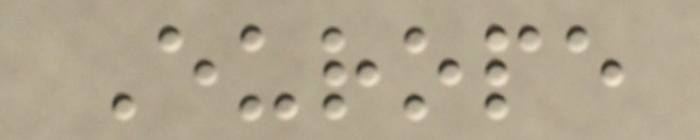Europe
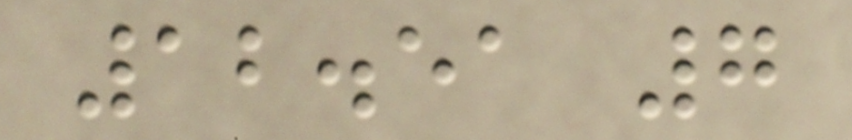12.51 7
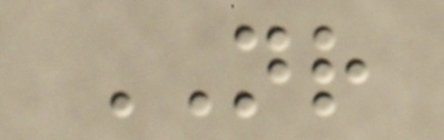NR
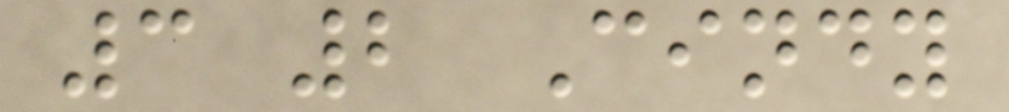3 2 Cindy
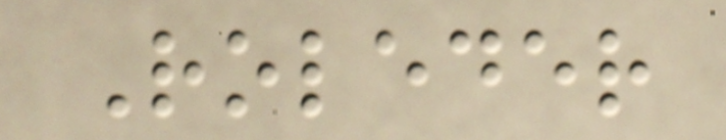Roleder
